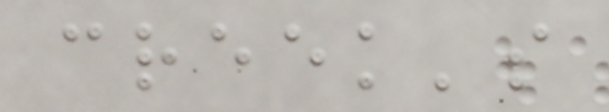creek's
